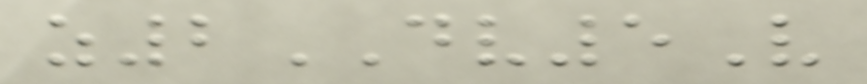z2DV5V
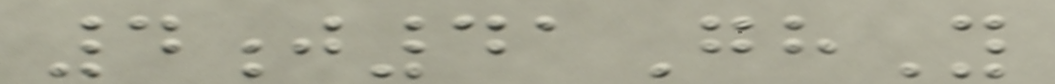4j41GhY
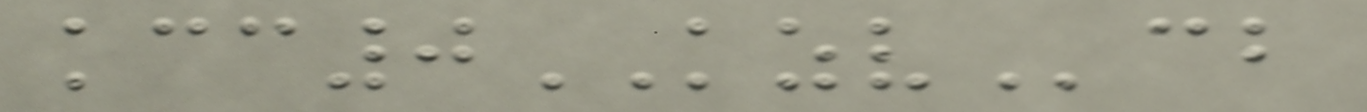kcc0KZVcb
